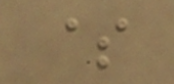$
